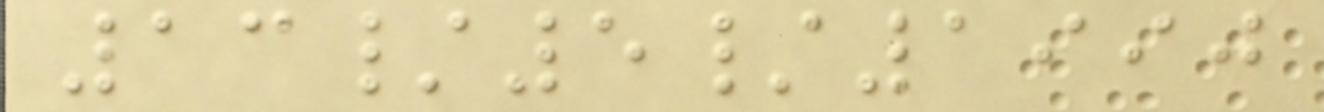13/5/1990
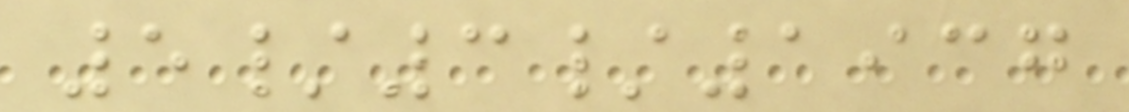5/3/1937
